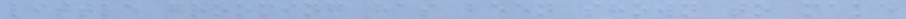little grooming has been shown to make
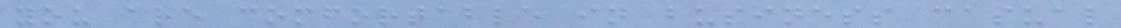you are comfortable in business casual
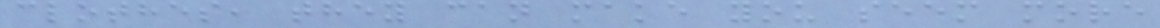clothes, they can make you seem more
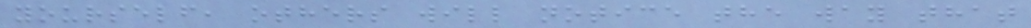yourself, others will notice the way that
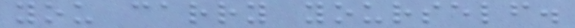you carry yourself.
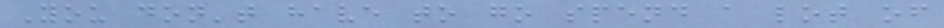You don't have to go spend a lot of
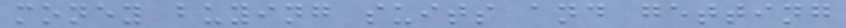money buying suits and getting
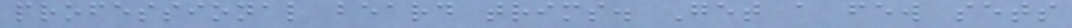professional beard trims. Get a few sets
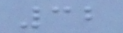32
